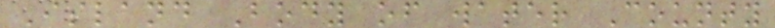Island Body of water County
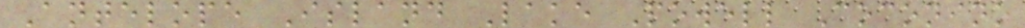Antelope Island Lake Powell Coconino
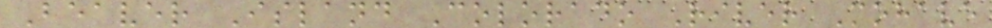Beaver Island Colorado River Mohave
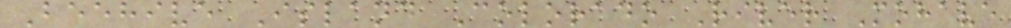Beehive Island Colorado River Mohave
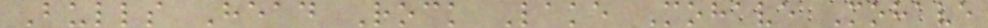Bulls Head Rock Lake Mohave Mohave
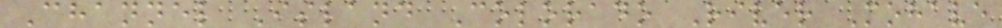Channel Island Colorado River Mohave
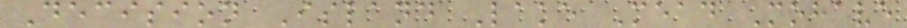Decision Island Lake Mead Mohave
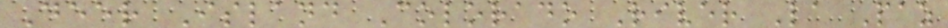Deer Island Colorado River La Paz
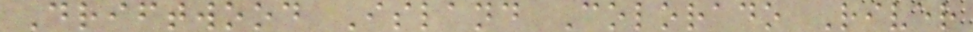Driftwood Island Colorado River
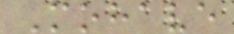Mohave
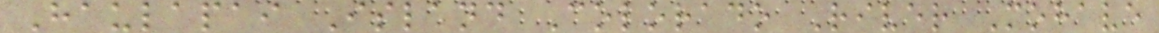Haulapai Island Colorado River Mohave
